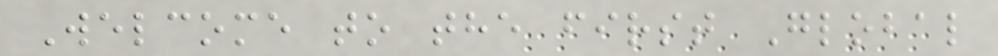Welcome to the first Global
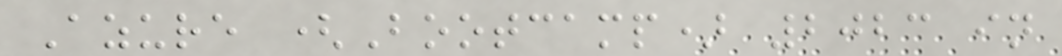Azure (Bootcamp) 2023 in
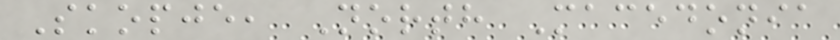Skopje, North Macedonia
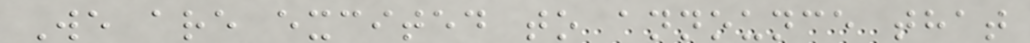We are excited to announce that
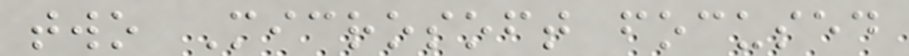two Microsoft focused
